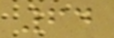64
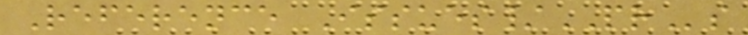Reference Issues/PRs
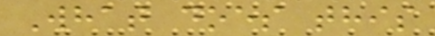What does this
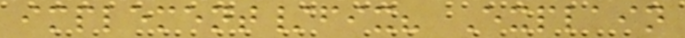implement/fix? Explain
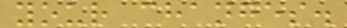your changes.
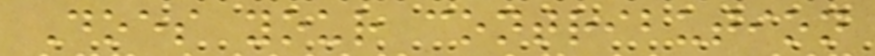Does your contribution
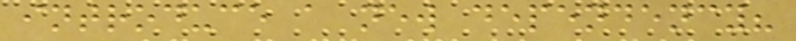introduce a new dependency?
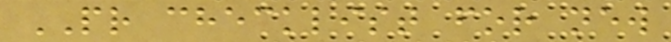PR checklist for new
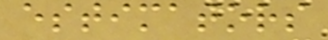estimators
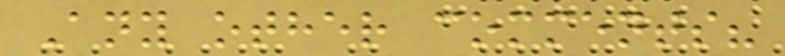Any other comments?
